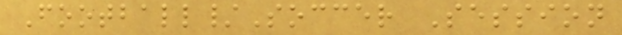Football/Soccer Session
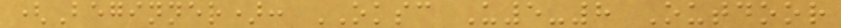(Beginner): OKSC U5-8 Outdoor
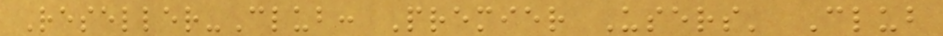Reseller-Club: Premier Users' Club
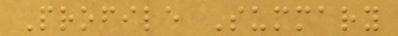Profile Summary
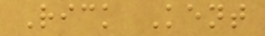Rick Kent
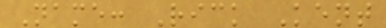Name: Rick Kent
